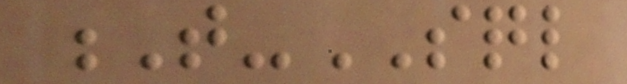T-SQL
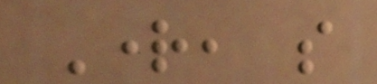Right, so
